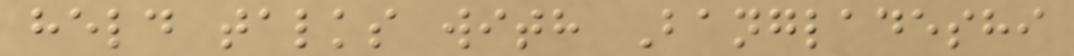held talks with Bangladeshi
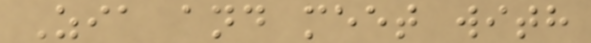Zia and meet with
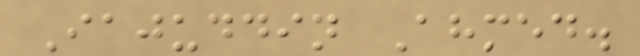Iajuddin Ahmed.
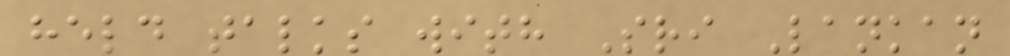held talks with Sri Lankan
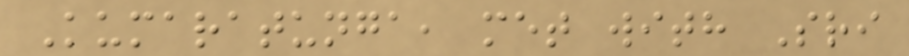Kumaratunga, met with Sri
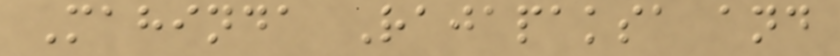Mahinda Rajapaksa and
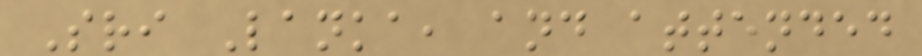Sri Lanka, and attended
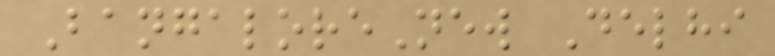BangaloreNew Delhi
